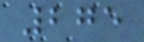275
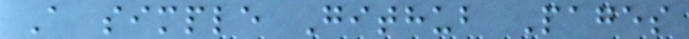A simple Github Pages
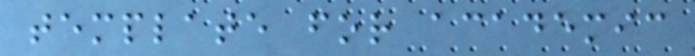template for academic
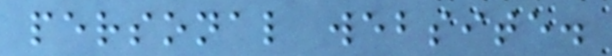personal website.
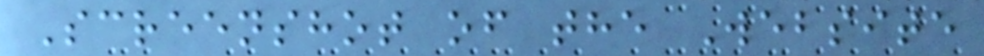Screenshot of the Website
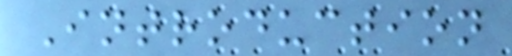Introduction
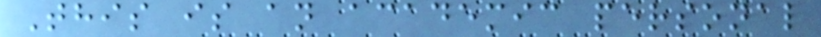This is an academic personal
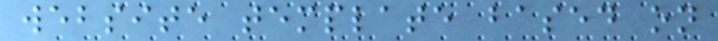website template based on
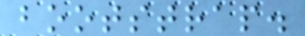bootstrap.
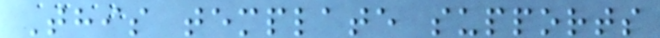This template supports
